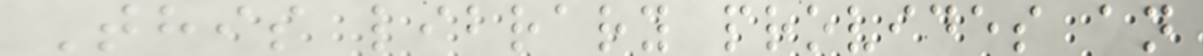This library provides an
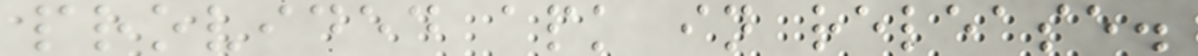provided apk in release.
